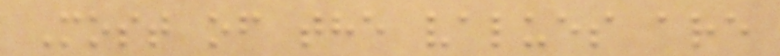Most of the values are
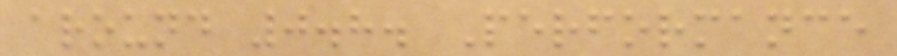around 0.8. Performance
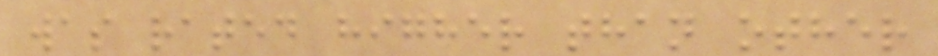was rated higher than other
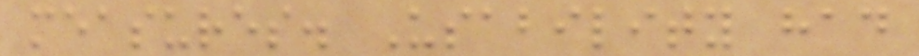measures. Usability had
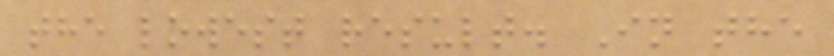the lowest result. In the
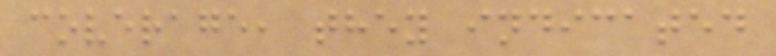coverage, they indicated
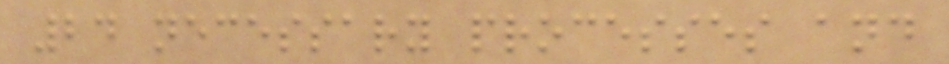24 necessary processes and
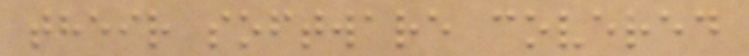their software covered
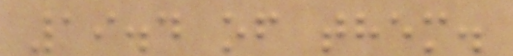19.4 of them.
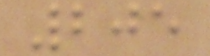205
